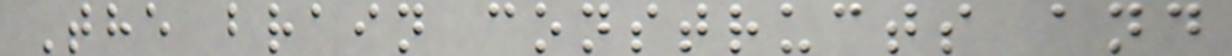The brain constructs and
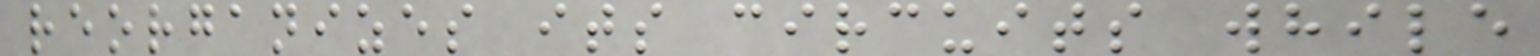reorganizes its circuits while
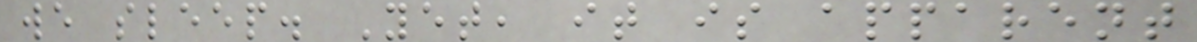we sleep. Yet, it is apparent
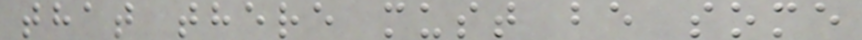that there must be some
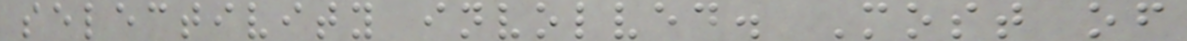selectivity involved. Most of
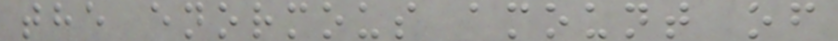the enormous amount of
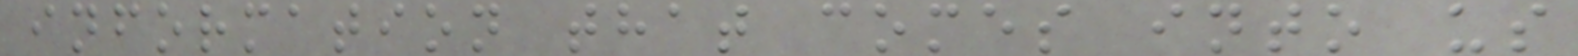information that comes into us
